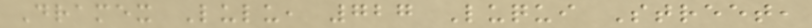Dramex Lulu, 727 Luqui Street,
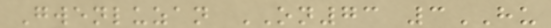Gwenluzan ON73 3HU
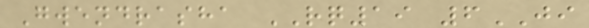Gwendrasha RQ19 6JI
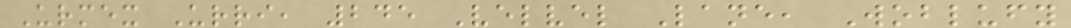Urmex Urri, 245 Velvel Lane, Woblufy
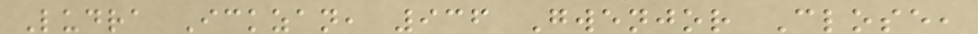Ludra Ickzan, 936 Gwenjor Close,
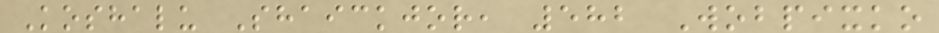Koshalu Shaickjor, 582 Wobpixko
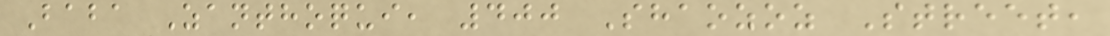Baba Zanthoqui, 400 Shaozoz Street,
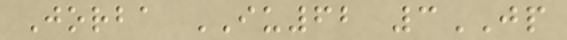Jorba IU62 3JP
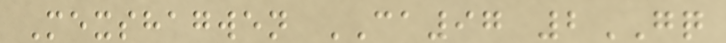Mexshagwen CA97 2GQ
